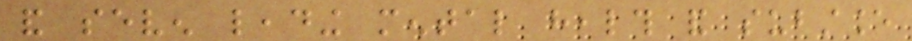and seven leading mental health and substance
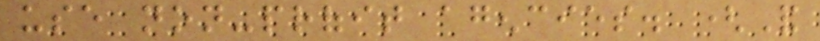use non-profit agencies. (And
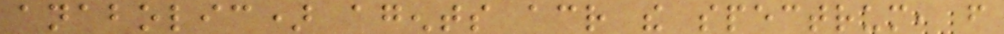anabolic) agents across the spectrum, from
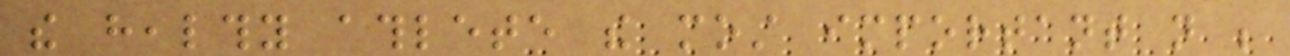the healthy athlete the most important not be
